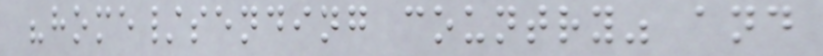"home/sending country" and
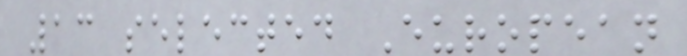13 selected European
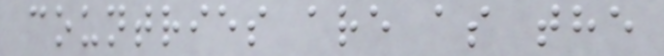countries are as the
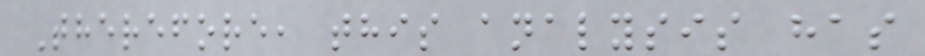Therefore, this analysis has
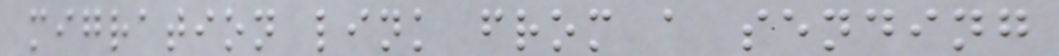migration link from a sending
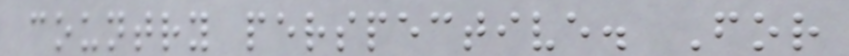country perspective. For
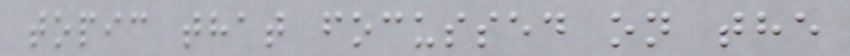topic that focussed on the
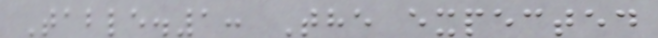Table.1: The expected
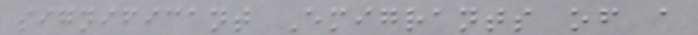significant Emigrants of a
